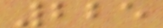225
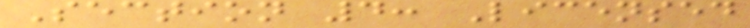Section 4: Licensed
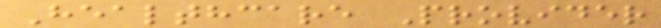Healthcare Provider
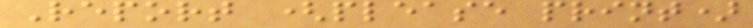Report (please print)
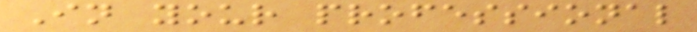In your professional
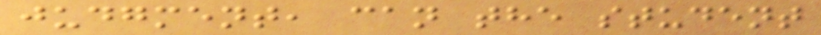judgment, can the student
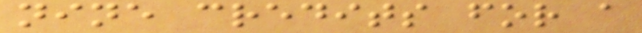nine credits for a
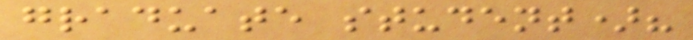graduate student)?
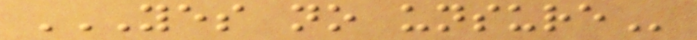YES NO UNSURE
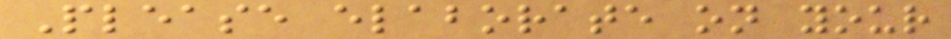Please elaborate on your
